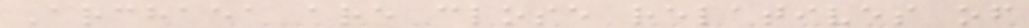Archaea are close relatives of
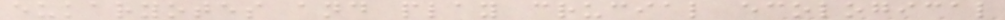eukaryotes and play crucial ecological
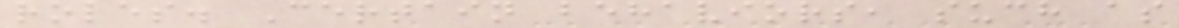roles. Certain behaviors, such as
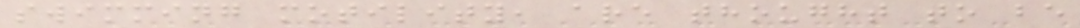swimming motility, are thought to be
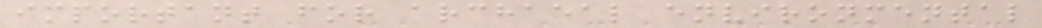important for archaeal environmental
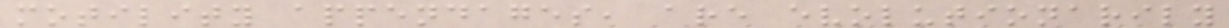motility appendages, are evolutionarily
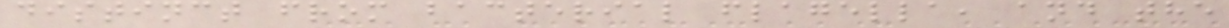distinct from bacterial flagella, and the
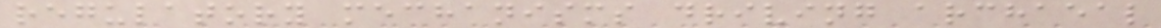regulatory mechanisms driving archaeal
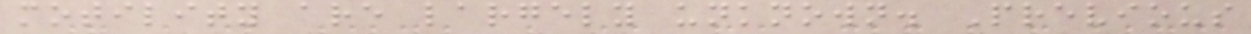motility are largely unknown. Previous
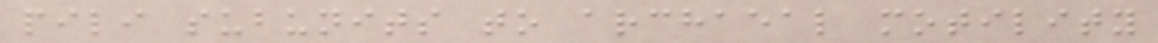pili subunits to archaeal motility
